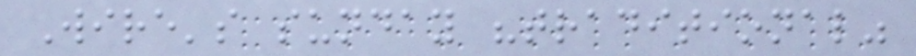Wire's sunday "traditional"
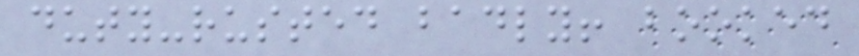duty-rusted badly! booked
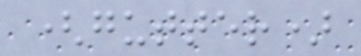(gutter)
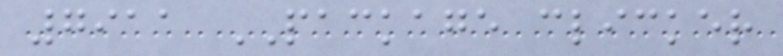7911 PACKAGE clicker
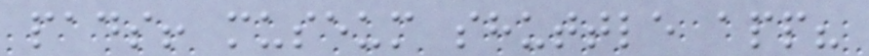pads! museum shuttle app?
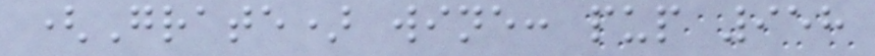(Grate) wine: pup 958
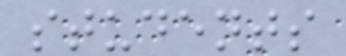students
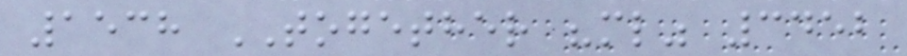1538 TOGETHER "ml" 3452
